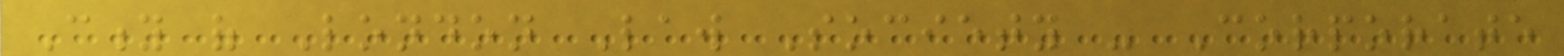City of London Law Society - Corporate
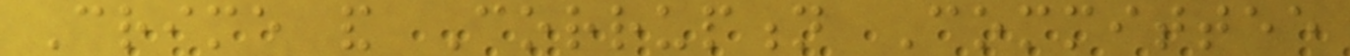Crime and Corruption Committee
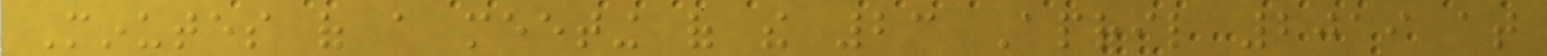Minutes of a meeting of the 23 April 2019 at
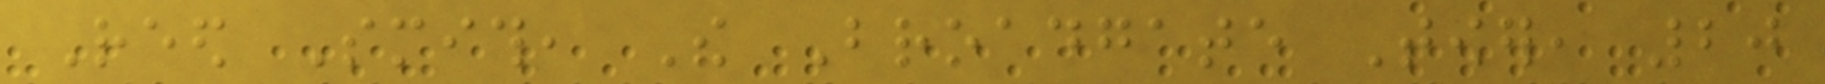Reed Smith, The Broadgate Tower, 20
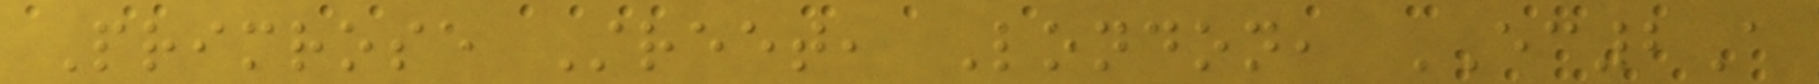Primrose Street, London, EC2A
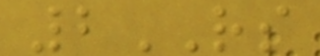2RS
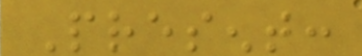Present:
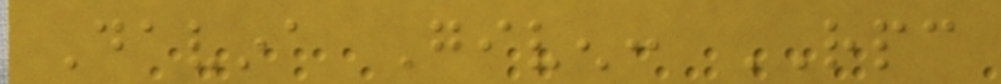Davina Given: RPC
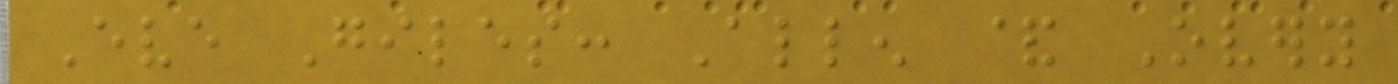Eve Giles: Allen & Overy
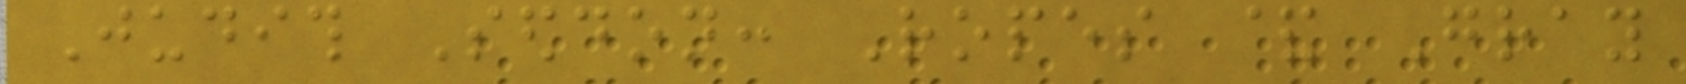Judith Seddon: Ropes & Gray
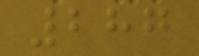287
